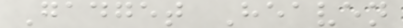Gadget Heaven
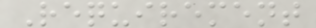Requirement
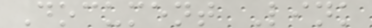Document Link
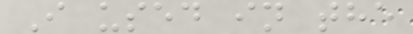I used in the
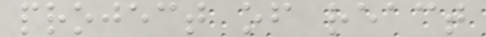project of react
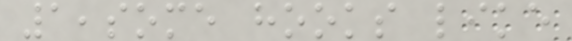1,some hooks like
